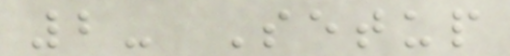2- Setup
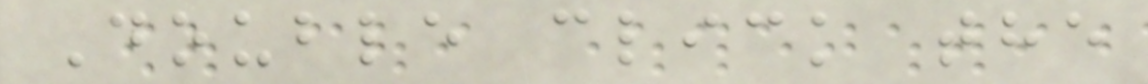Double click the
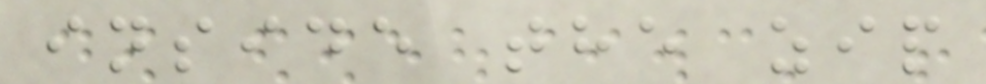inside the zip
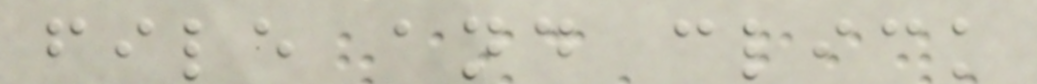file and click
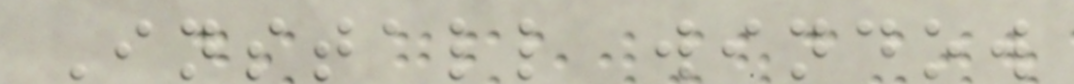Install window
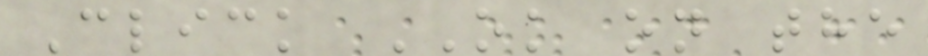Click OK on the
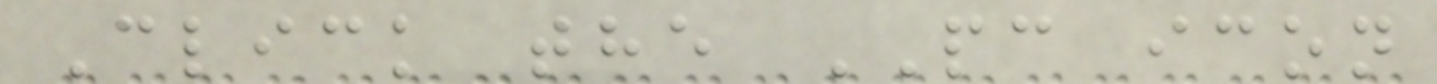Click the PC icon
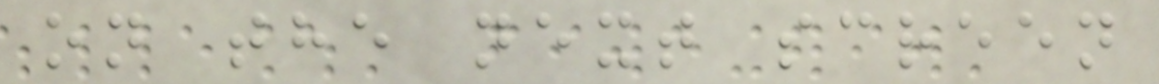on the next screen
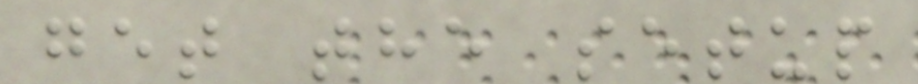get the setup
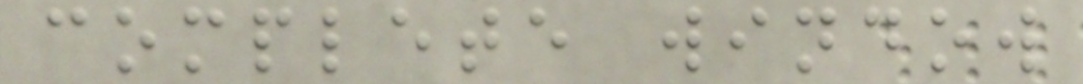complete window
